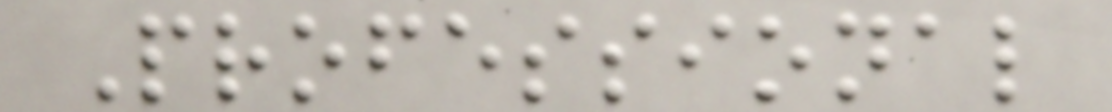Professional
